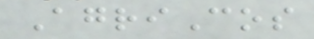AgriCos
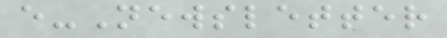e-Newsletter
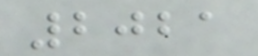2021
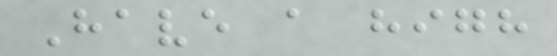Have a high
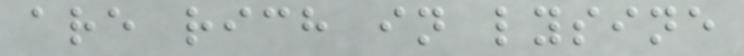are rich in lysine
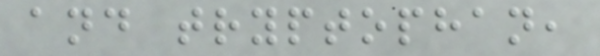and tryptophan,
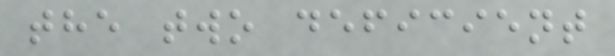the two deficient
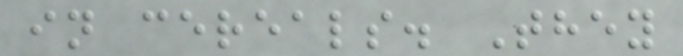in cereals. They
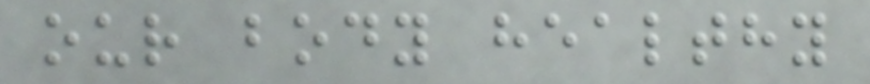our body healthy
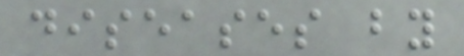diseases by
